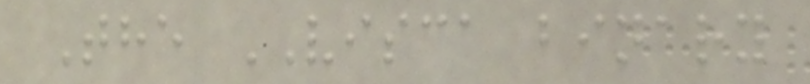The VISCA binary
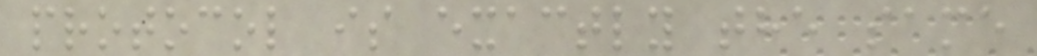protocol is exactly the same
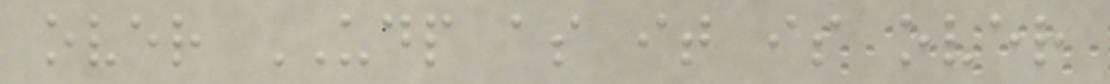over UDP as it is over
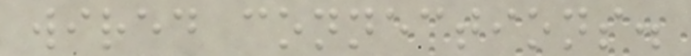wired connections.
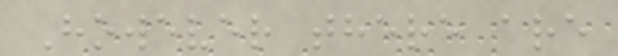However there are
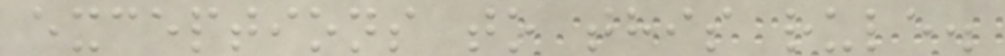exceptions to this rule.
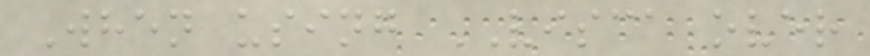When using VISCA over
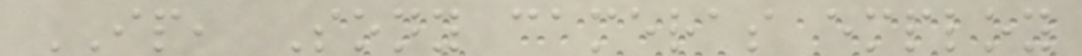IP, Sony cameras employ
